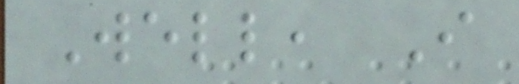Well, I
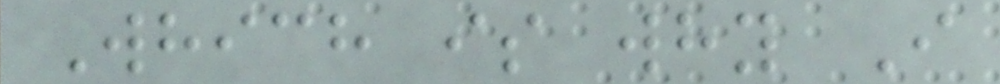Which is why I
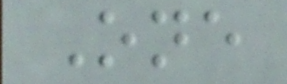One
